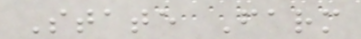State Farm
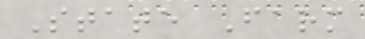State Farm
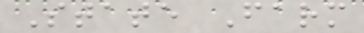State Farm
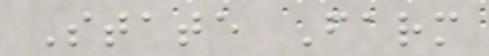State Farm
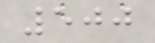500
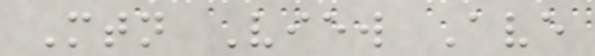Mtn View Ave
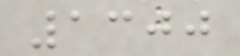1300
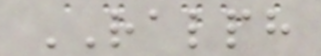RALPH
